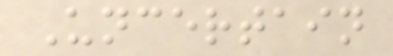Uncertain
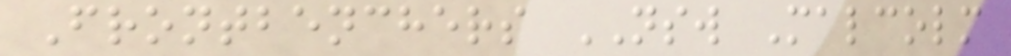Frontbenchers NSW Malcolm
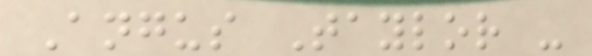Angus Taylor -
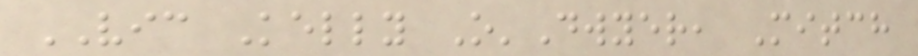VIC Kelly O'Dwyer, Mitch
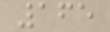165
